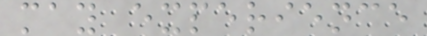may experience
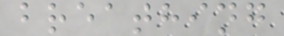breathing
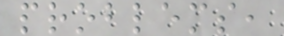problems,
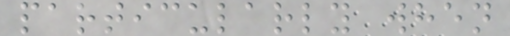particularly when
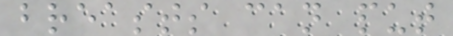breasts can put
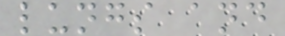lungs and
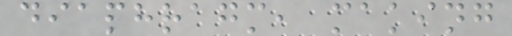diaphragm, making
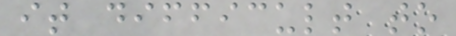it difficult to
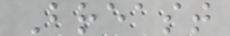Breast
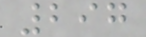297
